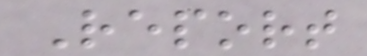Report
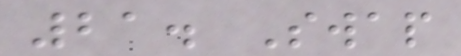21. Swap
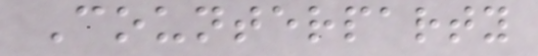Counterparty
